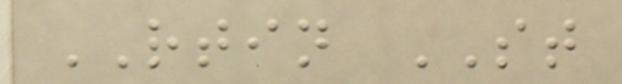RTIN ST
